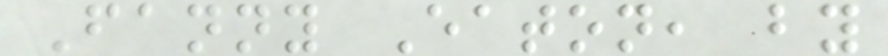Fanny Eaton, by
